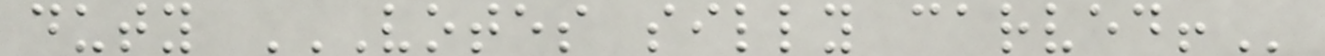duty VOTES SILLY CARVED!
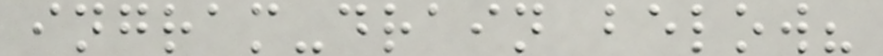ingram-drain below?
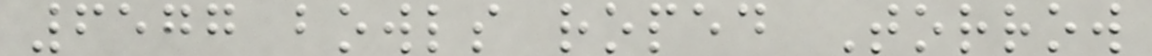6577 bowls roped Torrow
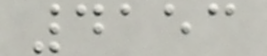4153
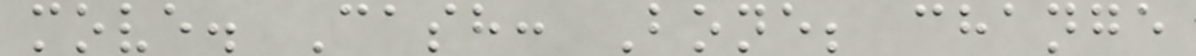move. Cash: Bone; change
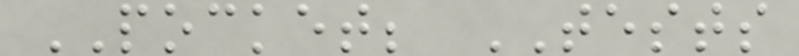POCKET; TESTS
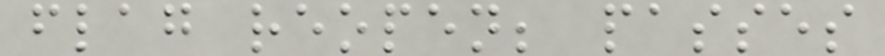flag reopen; passes
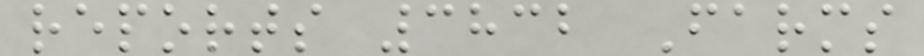reports 3832 Farms
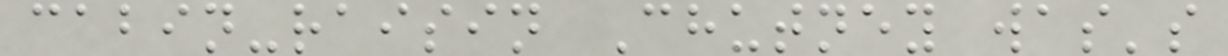cabin-raisin Chutney was's
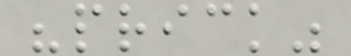"prick"
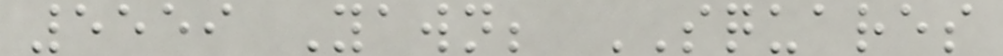5559 Yawn; SQUARES
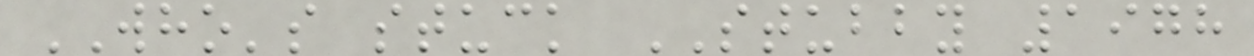WHO's stuck STUBBY 1978
